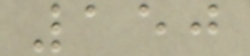150
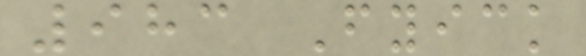983 Fyick
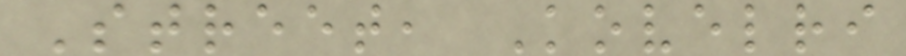Street, Kovelri
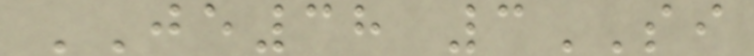JE38 3SI
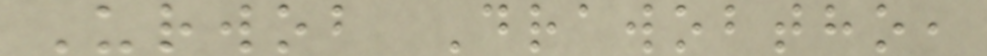Urwob Drawobtho,
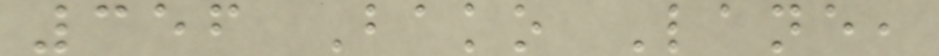356 Bako Lane,
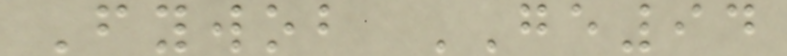Fywob GE94
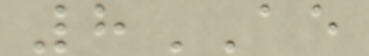8AE
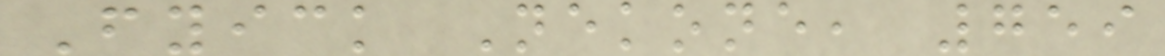Fyick Nekone, 759
